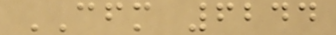CFM 6244
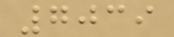7039
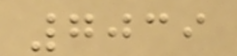7039
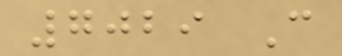7029 C
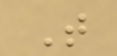T
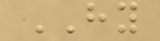HY
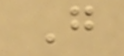G
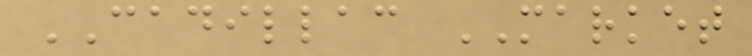CADILLAC MARKET
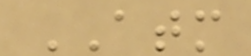ATM
